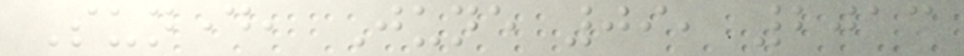Sunday, June 09, 2013
